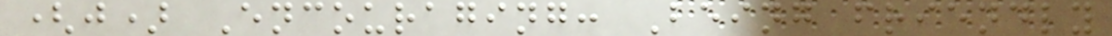(j) Encouraging: Being friendly
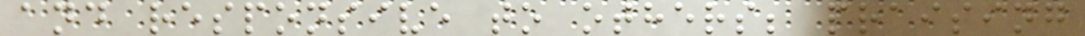and responsive to others; praising
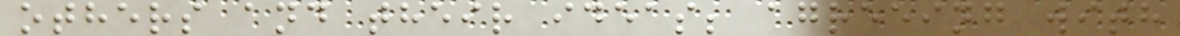others and their ideas; agreeing with
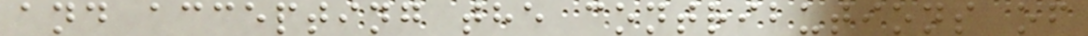and accepting the contributions of
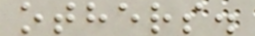others.
